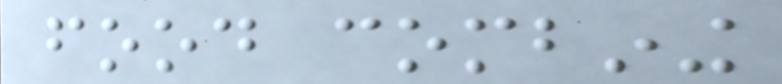food combining
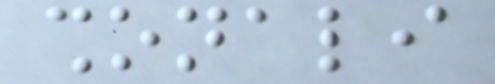shonali
